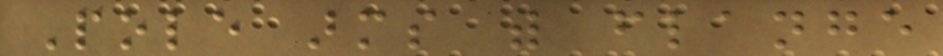Pole arms with flange
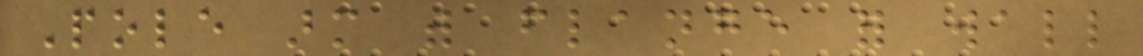Pole arm with flange for wall
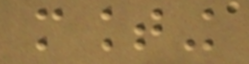mounting
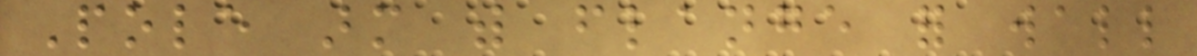Pole arm with flange for wall
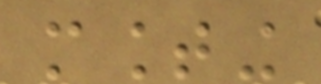mounting
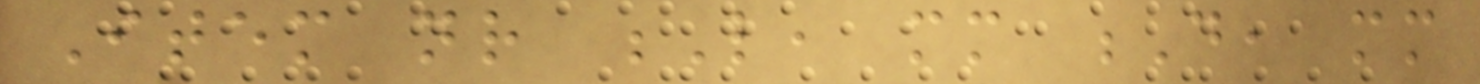Item nr L, mm D, mm
